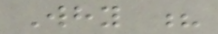Why ?
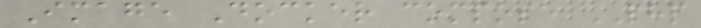Image Docker compose PHP
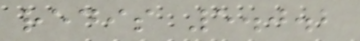redis 5.0.2
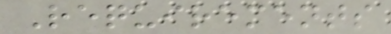Requirements
